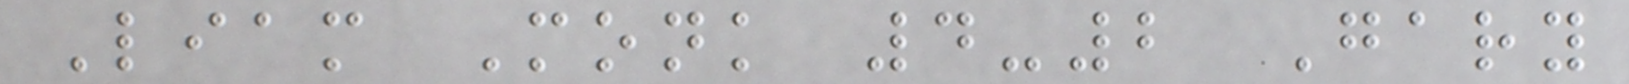Liam Monk 4-2 Gary
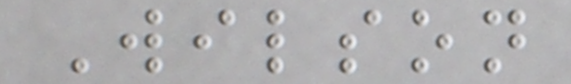Wilson
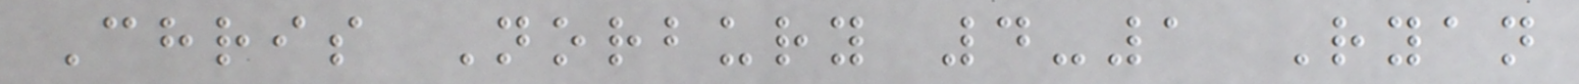Chris Norbury 4-1 Ryan
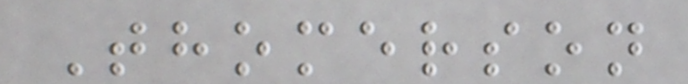Thomerson
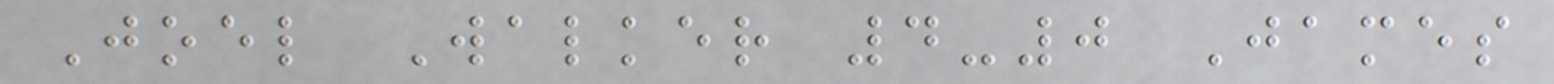Joel Walker 4-0 James
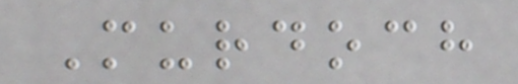Murdoch
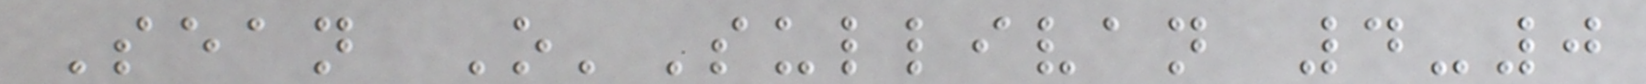Sean O'Sullivan 4-0
